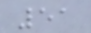51
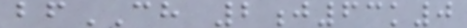bfCH 2j63k0
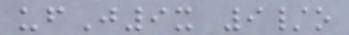ufJ9x 9/o
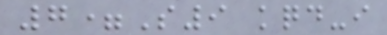7=S9 kqd-i
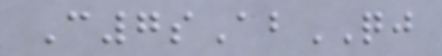C7sAbQJ
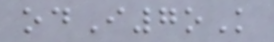odI7oK
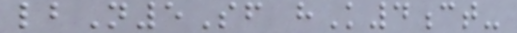lbN5Sf hK4ct-
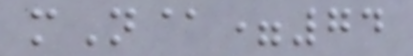mN@=74
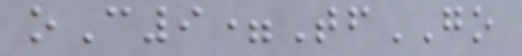oC9=TfGO
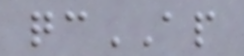qcAP
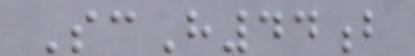ScH44b
